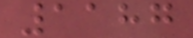1187
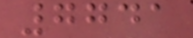7741
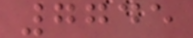7745
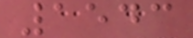1543
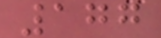177
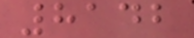8142
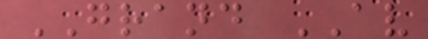GRAND AV
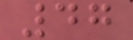47
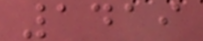1419
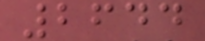2644
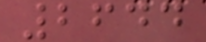2644
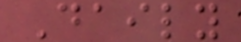Daily
